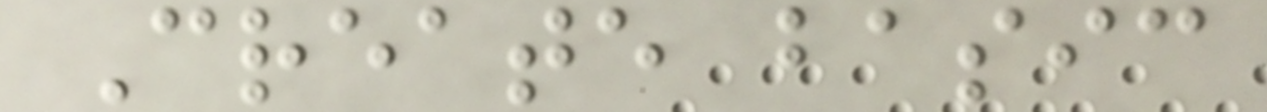Create basic
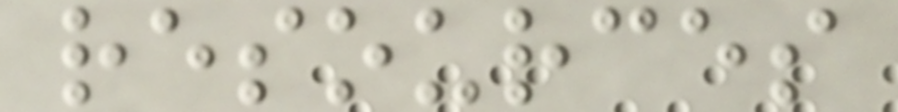resources
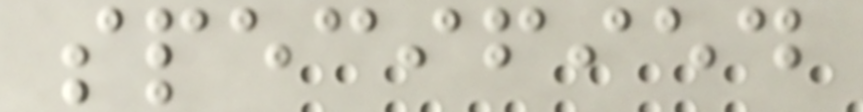specified
